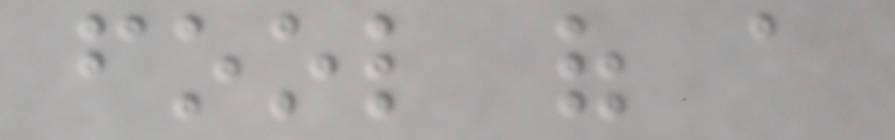fool of a
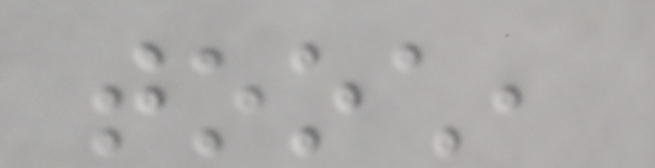tooch,
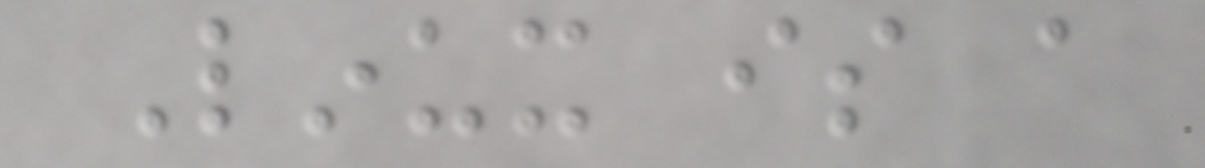Linux is a
